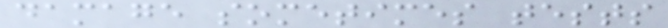damage sometimes tests
